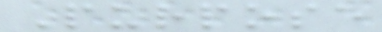Purpose
